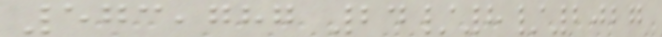573,787 24/8/2027
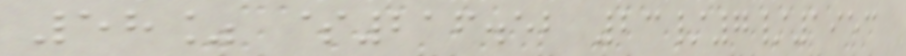58% $216.52 23/7/1953
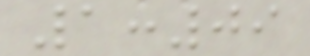1:09
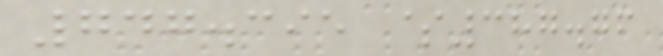747.395 $387.76
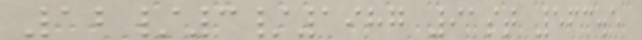12/3/1987 91st 563.5
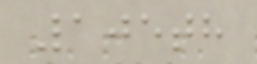105th
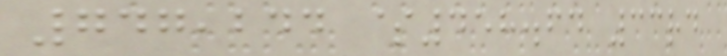747,244 $458.64 33rd
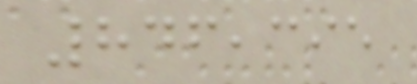846,395
